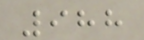988
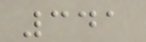341
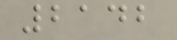2142
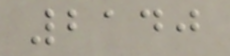2140
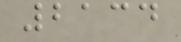2134
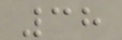38
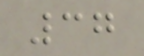37
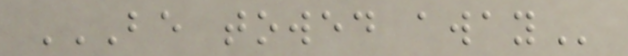BE TOWED AWAY
